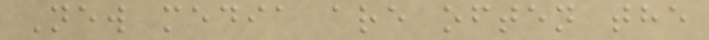New media are often the
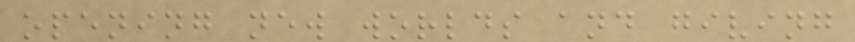opening new worlds and giving
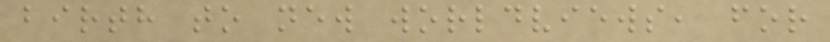birth to new worldviews, for
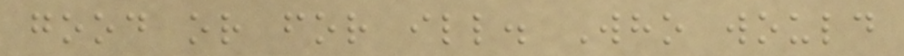good or for ill. Who would
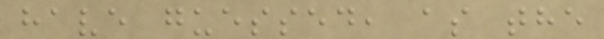have guessed, as the
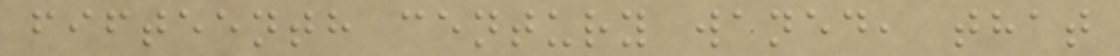fifteenth century waned, that
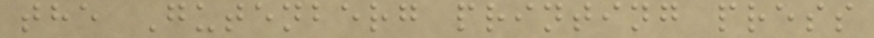the Gutenberg printing press
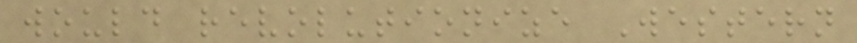would revolutionize Western
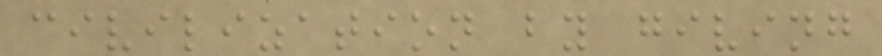civilization by giving
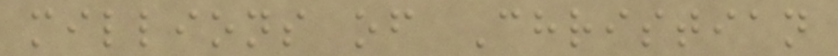millions of Christian
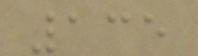135
